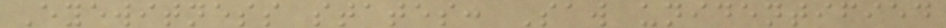Eyewitness states: Saw unidentified
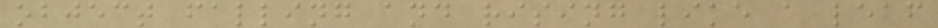object falling and rising like a leaf
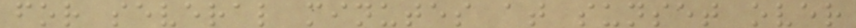for several minutes at sunset over
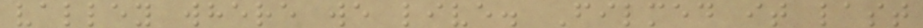valley where we live. Filmed it last
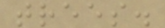trees.
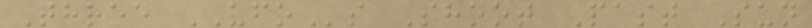Three UFOs Shoot Past Sun
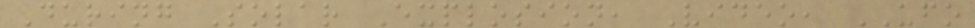During Solar Explosion, Video, UFO
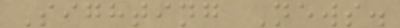Sighting News.
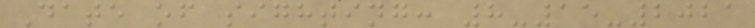Date of sighting: 8-15-2021
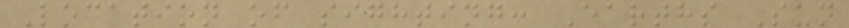Location of sighting: Earths Sun
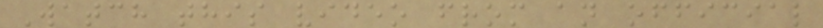Watch this video from an official
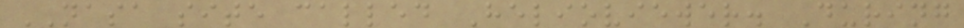NASA site called Helioviewer. During
